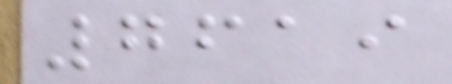7619
